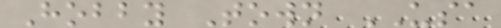Hobby Town USA
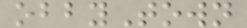obbyTown
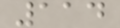114
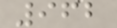962
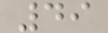49
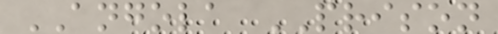ANGOLA PRISON
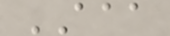AAA
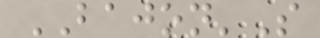BAJON'S
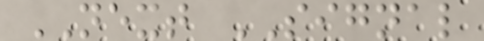NEXT SIGNAL
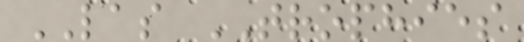LAS TROPHIES
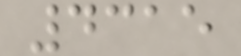4315
